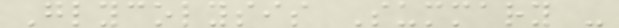Glycolysis Summary -
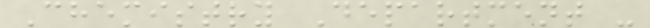Chemistry Department -
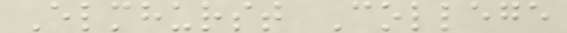Elmhurst College
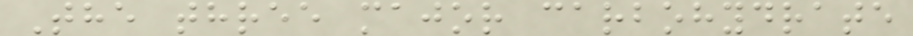The three major carbohydrate
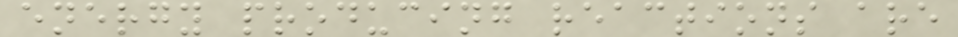energy producing reactions are
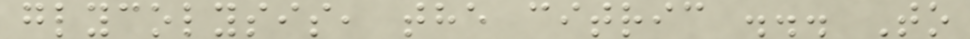glycolysis, the citric ... To
